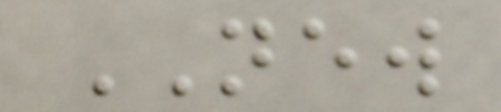NEW
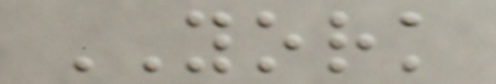YORK
